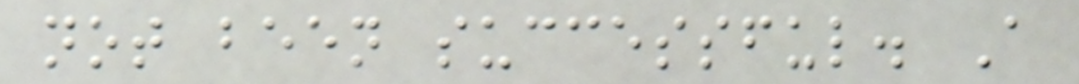not been successful. A
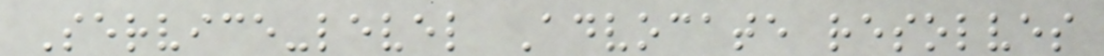Service-level Advocate resolves
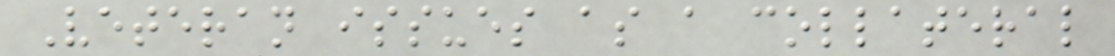Veteran issues as a collateral
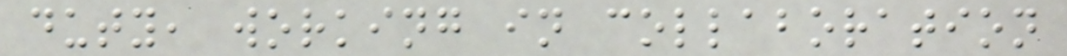duty, working in collaboration
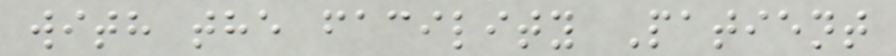with the facility Patient
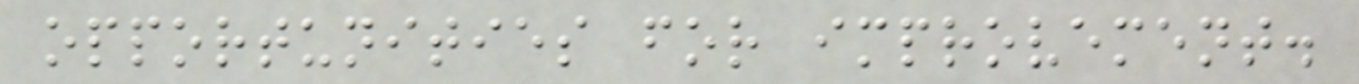opportunities for improvement.
